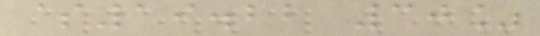$19.22 30%
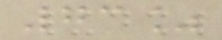73%
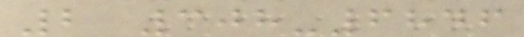2 308-6846
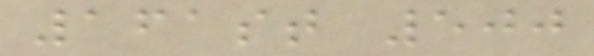161st 500
